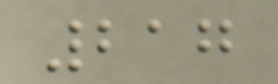217
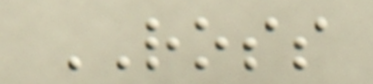ROSS
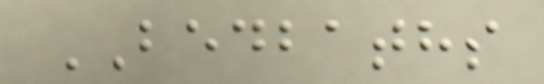BEDBATHS
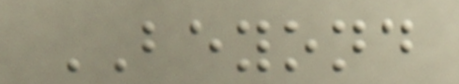BEYOND
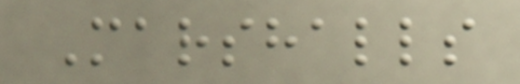Marshalls
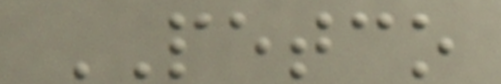PETCO
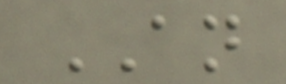AN
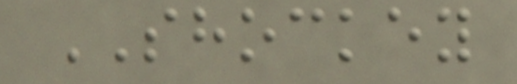SHOCKEY
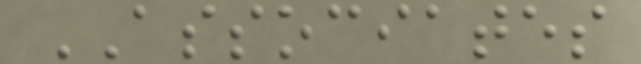ASSOCIATES
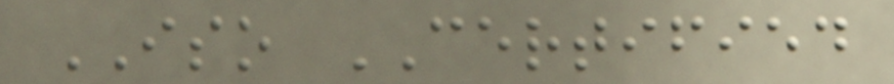ISO CERTIFIED
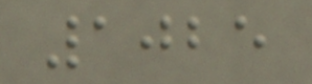1025
